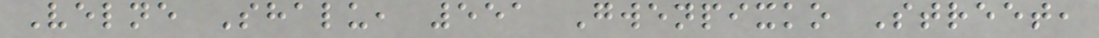Velne Shalu, 551 Gwenpixko Street,
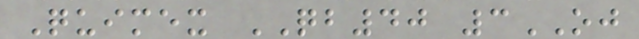Quimex QB40 3OJ
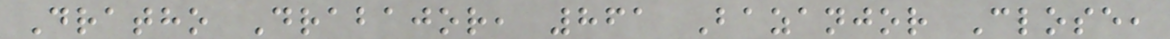Dratho Drabajor, 861 Bazanjor Close,
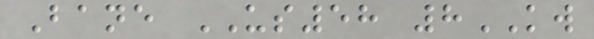Bane US58 8KW
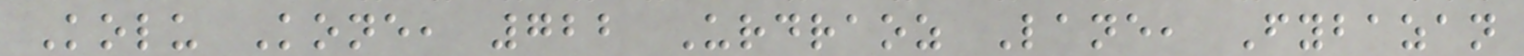Kolu Kone, 722 Urdraoz Lane, Fybazan
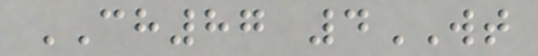CH87 4WT
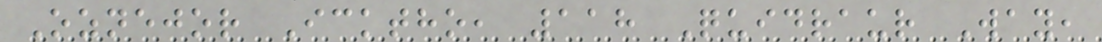Oznejor Icktho, 118 Quidraur Way,
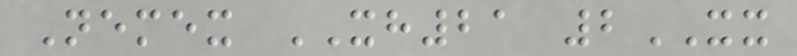Nemex XH21 2XX
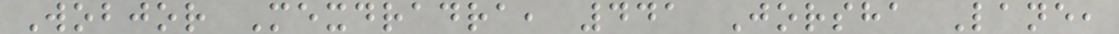Wobjor Mexdradra, 441 Jorsha Lane,
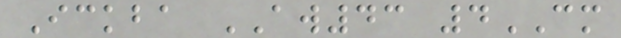Ickba AW43 4CM
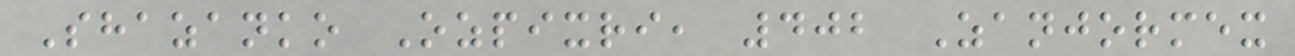Shazanko Ozpixri, 402 Zanjormex
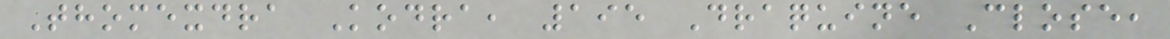Thomexdra Kodra, 195 Draquine Close,
